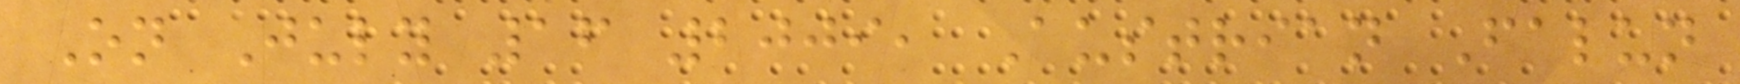On July 16 2009, Austrian Falun
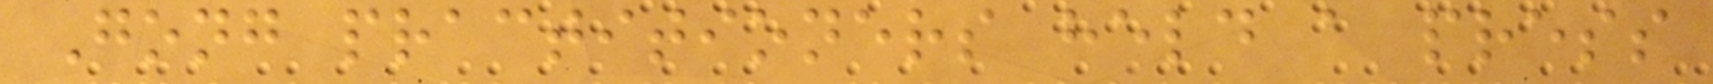Gong practitioners held a press
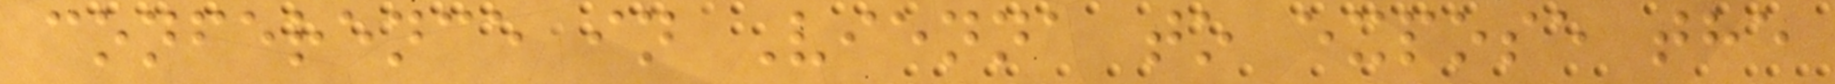conference in Vienna to expose the
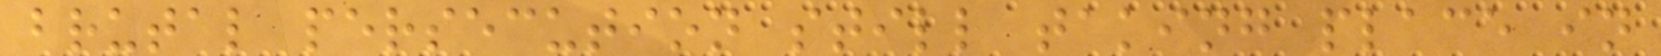brutal persecution still taking place in
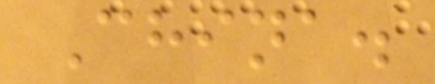China.
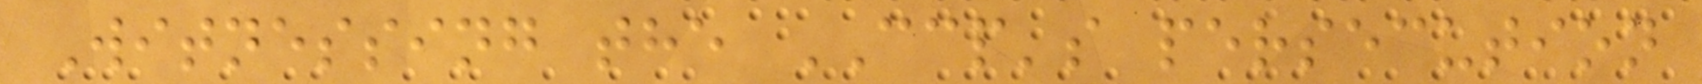Witnessing the CCP's persecution
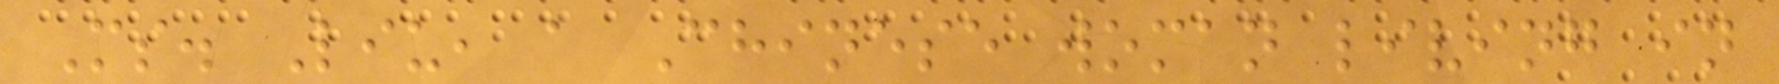Ms. Liu, a Chinese woman living in
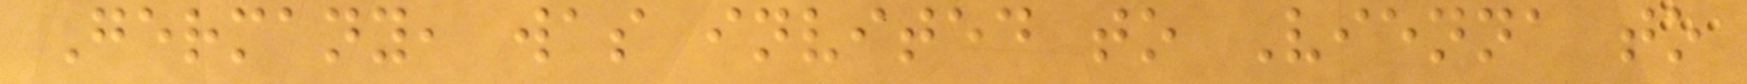Germany, was invited to Vienna to
